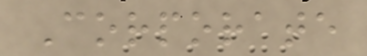Corporate
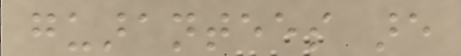guarantees are
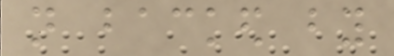not backed by
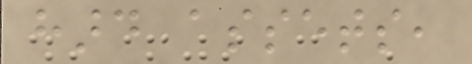hard assets,
